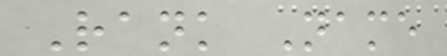Rank Name
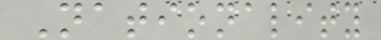Nationality
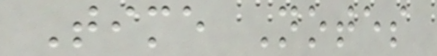Time Notes
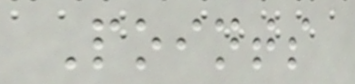Points
